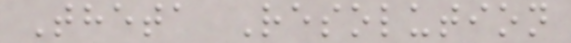Theta Resolution
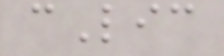cLic
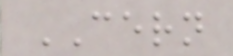CERN
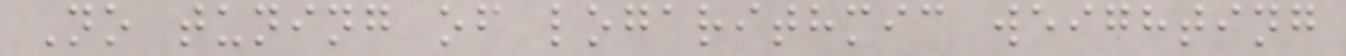No tuning of logarithmic weighting
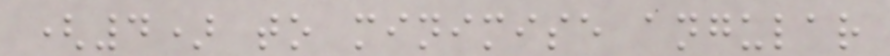(4) to minimise angular
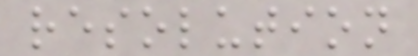resolution
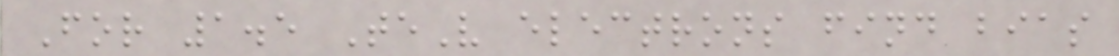For 1.5 TeV electrons find bias
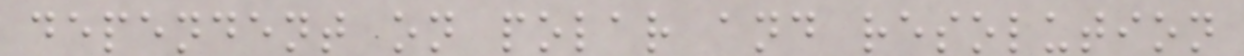dependent on polar and resolution
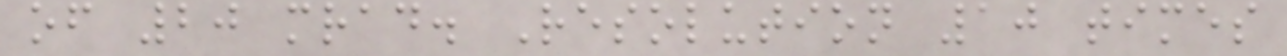of 20 mrad. Resolution 10 times
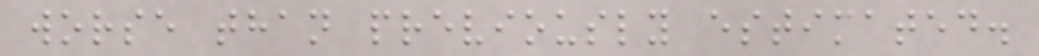worse than previously estimated.
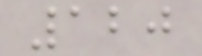120
